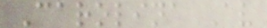Carolina Av
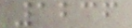1236
